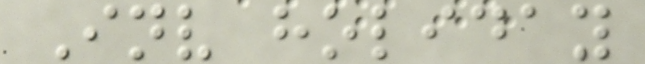Inv holiday
